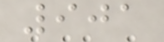901
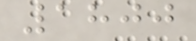1800
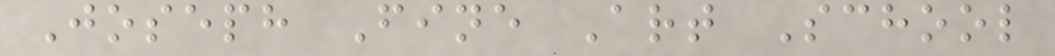Joseph Fine Art School
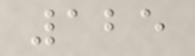125
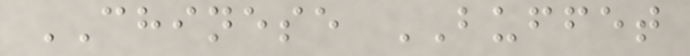CHINESE BUFFET
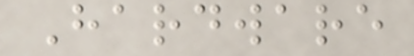Hardware
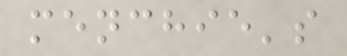menchie's
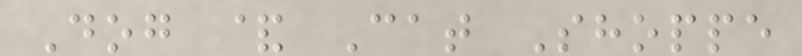Dog & Cat Shoppe
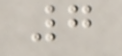7
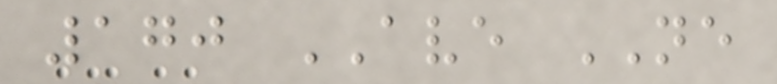170 AVE NE
